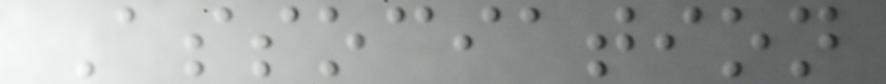Association
